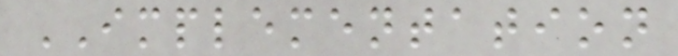IMPLEMENTATION
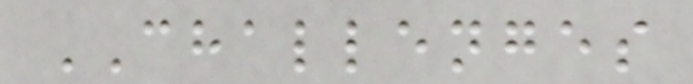CHALLENGES
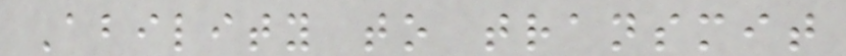Ability to transmit
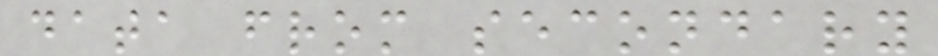data from secondary
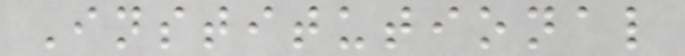Institutional
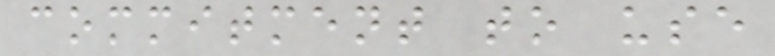commitment to use
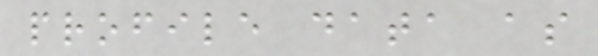profile data as
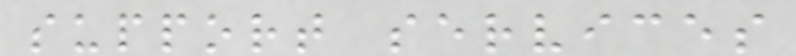support services
